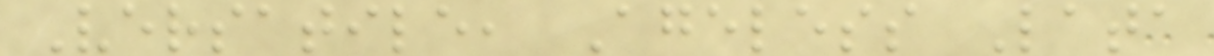Versatile, Ageless Lata
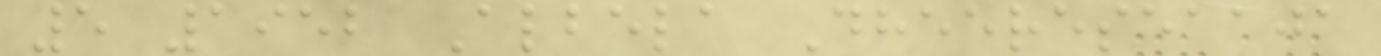5 1952 Albela Dheereseaaja
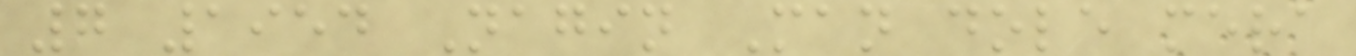7 1954 Nagin Man dole mera
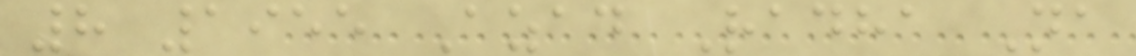8 1955 Azad Radha Na
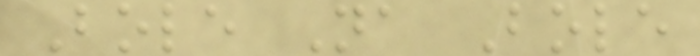Bole Na Bole
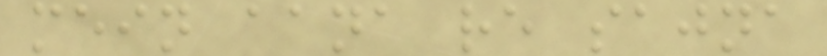mein aana re sajna
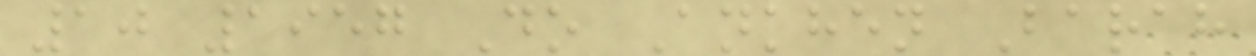10 1957 Do Ankhen Barah
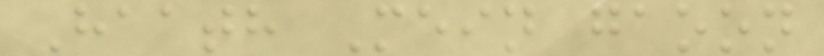Haath Mein gaoon
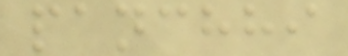panchhi
